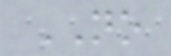NO
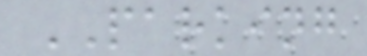PARKING
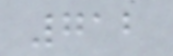712
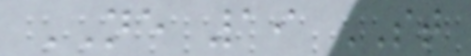NE 19 ST
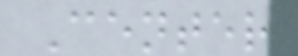Center
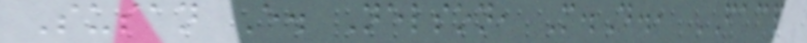Susan E. Nelson, M.D., FACP
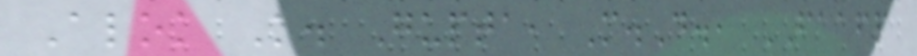Alok K. Gupta, M.D., FAAFP
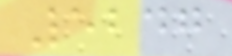5247
